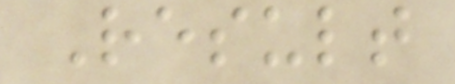Result
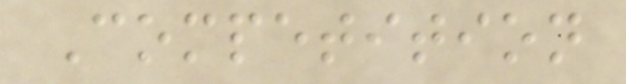Competition
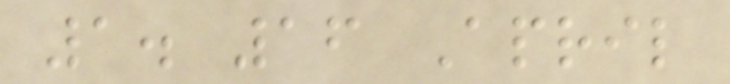1. 16 April
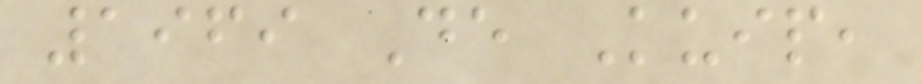1969 De Kuip,
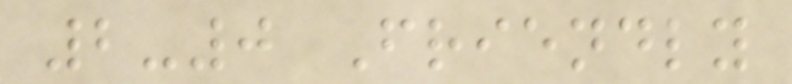2-0 Friendly
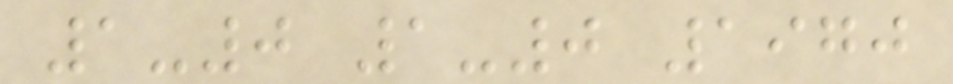1-0 1-0 1970
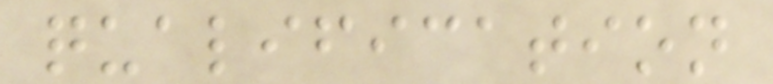qualification
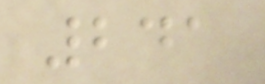241
